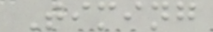Timing
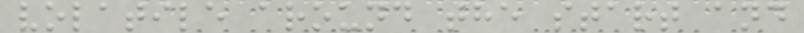volatile around the start and
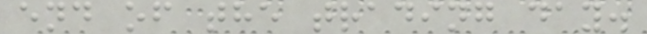end of the trading day.
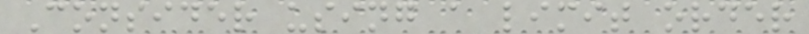Consider using a limit order
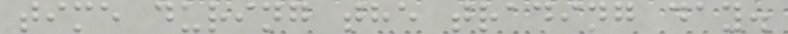time during the trading day.
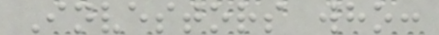Investors who:
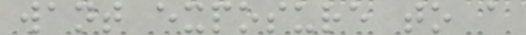want exposure to a
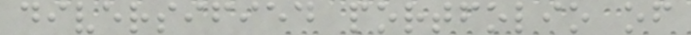diversified portfolio of
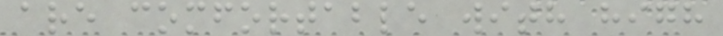are comfortable with high
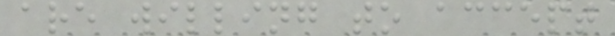are willing to accept
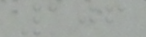106
